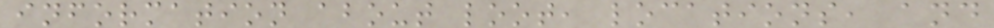information about loot, locations, and
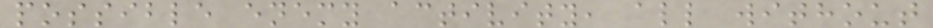possible enemy activity, all without
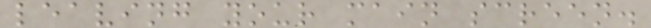leaving your main screen.
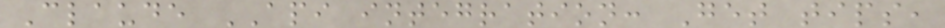Claude API integration: Get tips,
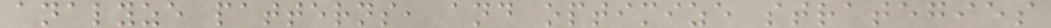analyze patterns, and optimize strategies
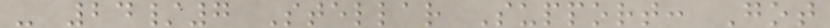- 24/7 Stellar Support: Got
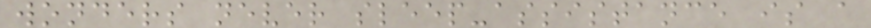wonders never sleep-assistance is a
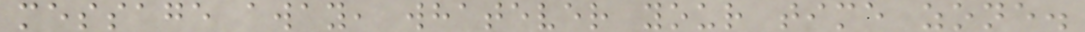message away, whatever your time zone.
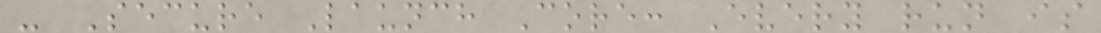- Secure Launch Core: Every run is
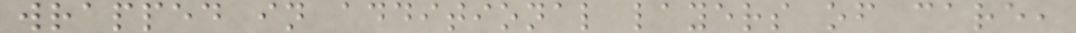wrapped in additional layers of care,
